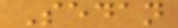Sedan
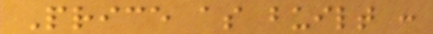Price as built :
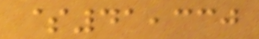$41,330
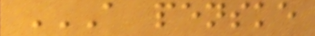A PENSKE
